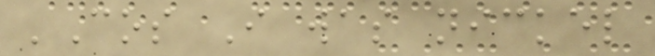'Cos I was nickel
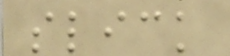slick
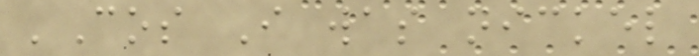'Cos I was nickel
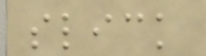slick
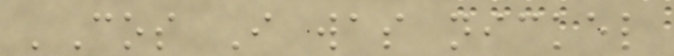'Cos I was nickel
